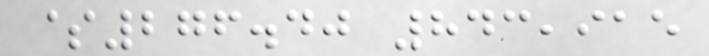$276.40 843,915
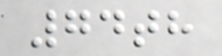74th
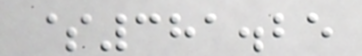$381.25
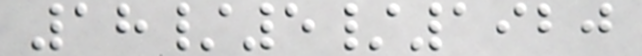18/5/1920
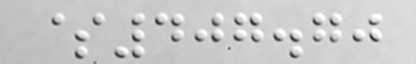$407.70
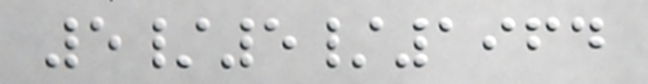5/5/1964
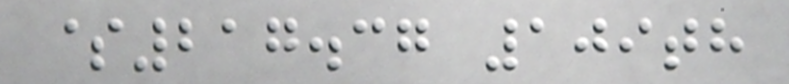$217.37 109th
